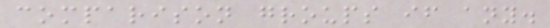comparison groups if any.
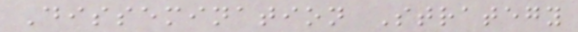Dissemination Strategy
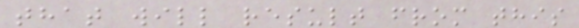that will result from this
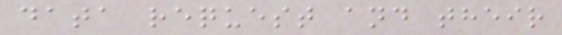data request and their
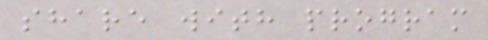share with program
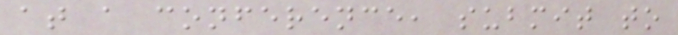at a conference, submit to
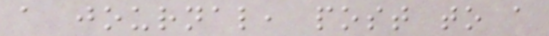a journal, post to a
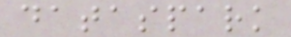dataspark
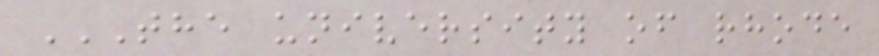THE UNIVERSITY OF RHODE
